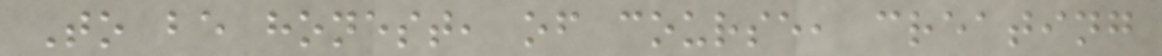To be honest, of course, creating
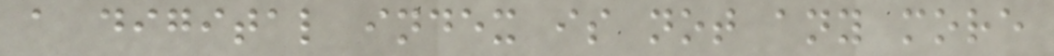a digital index is not any more
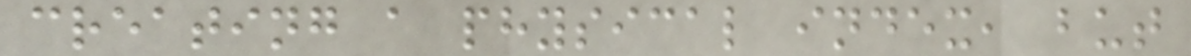creating a physical index, but
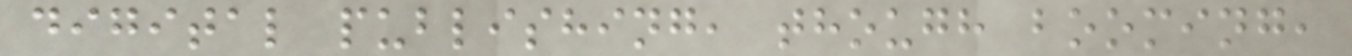digital publishing, though booming,
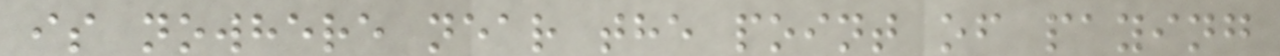is nowhere near the point of paying
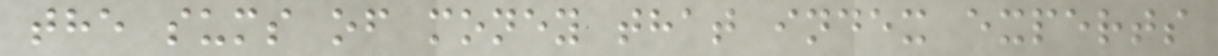the sums of money that index experts
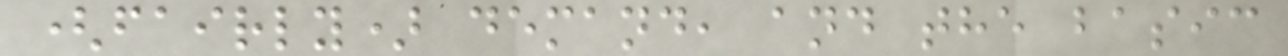(fairly) demand, and the basic
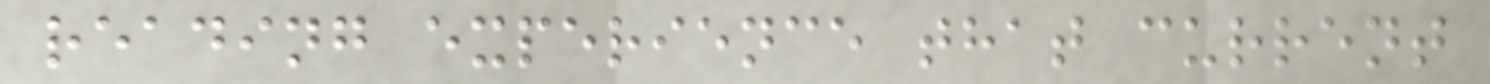reading experience that current
